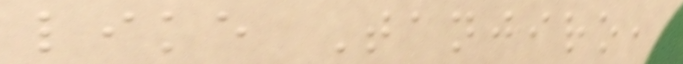like Tanjiro,
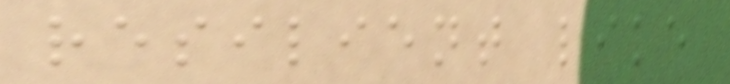resilient like
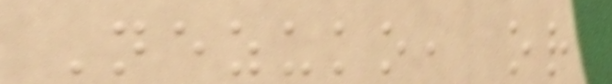Nezuko, or
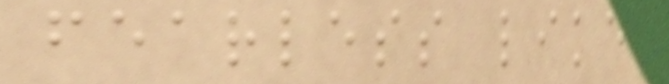fearless like
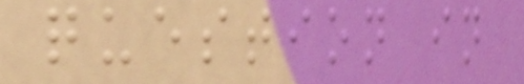question in
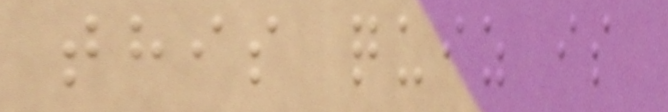this quiz is
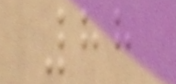88
